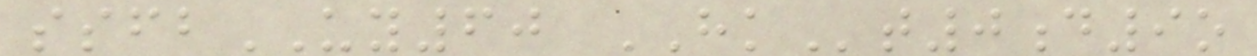ssfbUY60 HKt0d9o
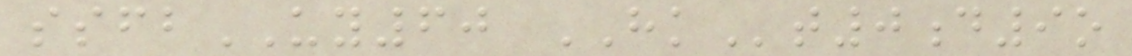ssfbUY60 HKt0d9o
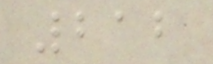212
